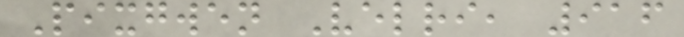Pixgwen Velri, 916
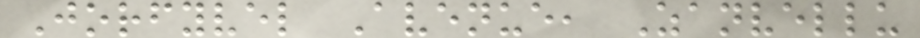Jorfyvel Avenue, Zanvellu
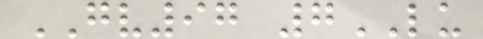GV97 7LU
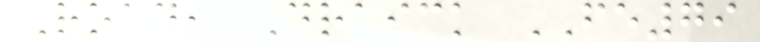Road, Draick FE79
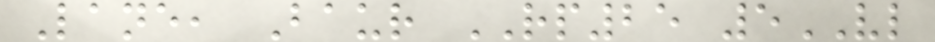Lane, Baur RP25 5VL
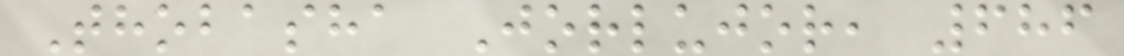Thobasha Jorlujor, 686
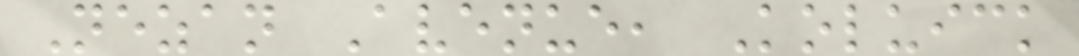Nezan Avenue, Koluick
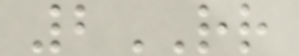2RR
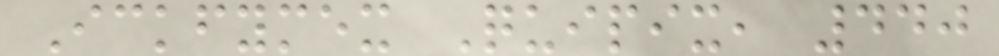Ickfymex Quipix, 440
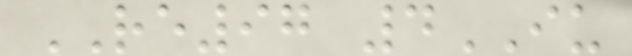RE97 4IU
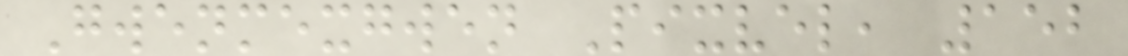Gwenmexgwen Pixvel, 152
